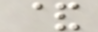&
